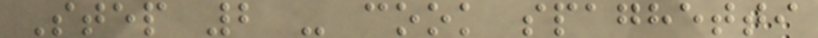Step 2 - cook spaghetti
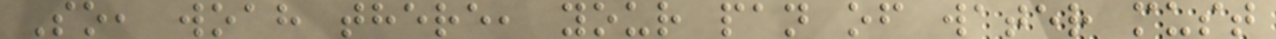So, woah there, your pan of water must
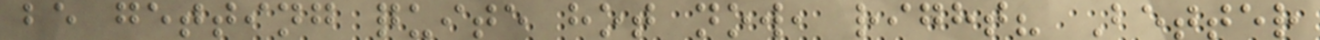be getting quite hot now, right? Better
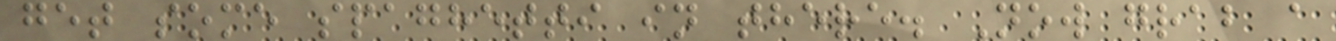get some spaghetti in there. Now grab a
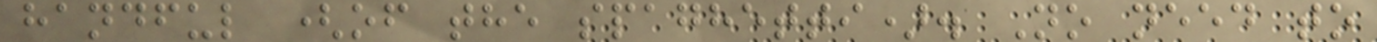handful (of the spaghetti). No need to
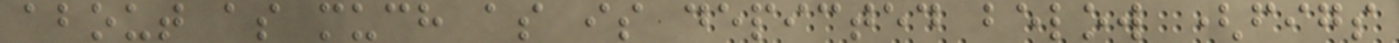about as much as is depicted below (figs
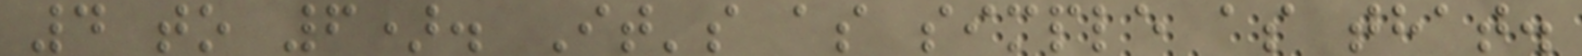4 to 6). It's as simple as that.
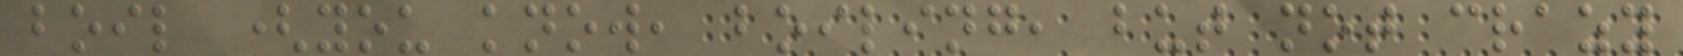boil (you know, boiling, but not crazy
